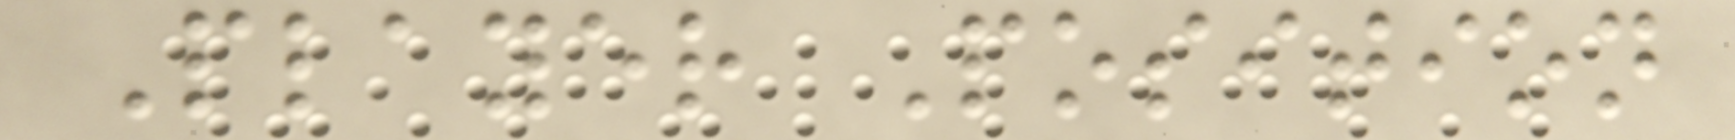Player Position
